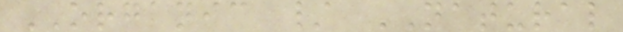ORGANIC / NATURAL
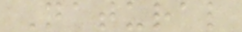Natural
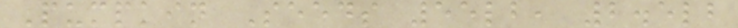Pumpkin Seeds 55lb, 2.5lb
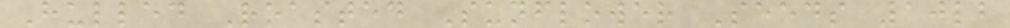Hulled Roasted Sunflower Seeds 10lb
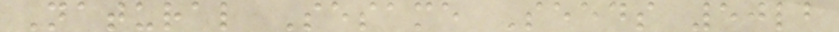Natural Sesame Seeds 50lb
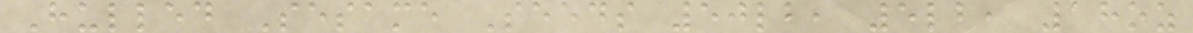Hulled Sesame Seeds 50lb, 5lb, 18oz
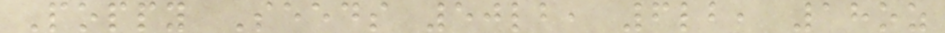Poppy Seeds 50lb, 6lb, 18oz
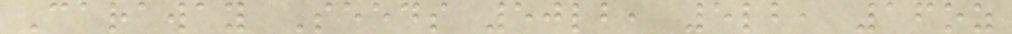Caraway Seeds 50lb, 5lb, 16oz
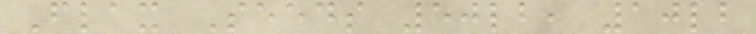Flax Seeds 50lb, 10lb
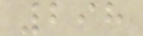298
